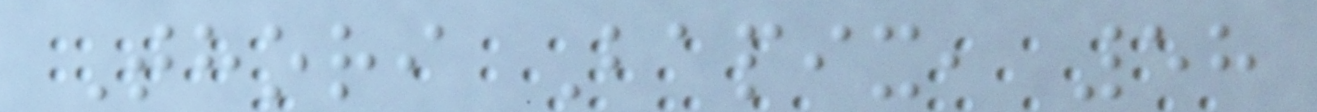Thori Bapix, 58
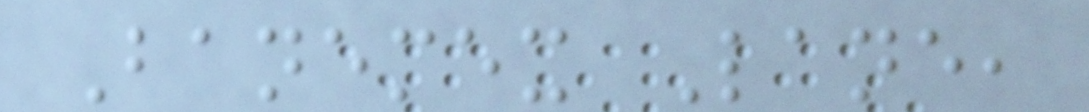Banemex Lane,
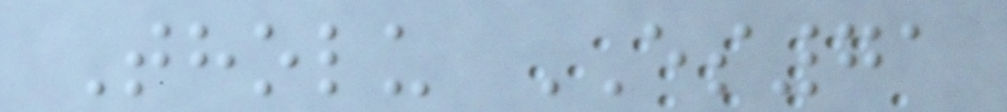Tholu ES71
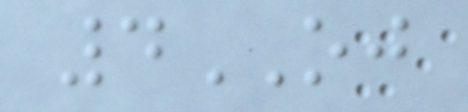4OJ
